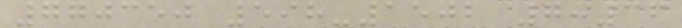770350 598-1502 7:36
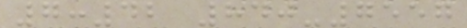7:42 840-7557
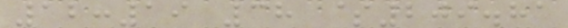12:19 38 $209.81
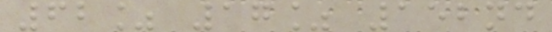62% 17% 152nd
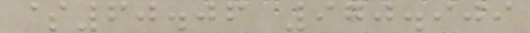$60.06 970.909
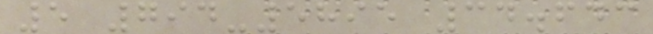5 794-5895 34.643
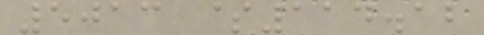5013 $114.12
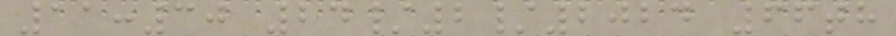11:30 24/2/2024 66th
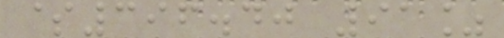$396.40 91%
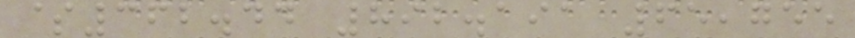$362.44 892.191 65,755
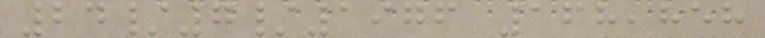24/7/1976 168,858
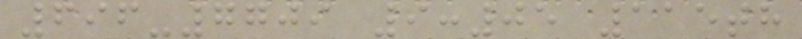696-7709 9:05 115th
